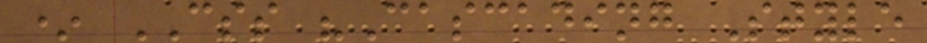* CSS "Cascading Style
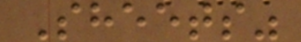Sheets"
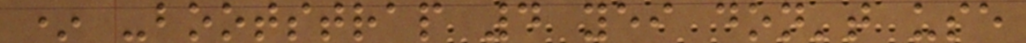* -bootstrap 4 yei don't use
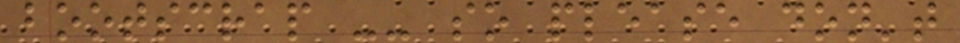bootscrap -- so please don't
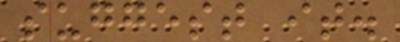suggest it.
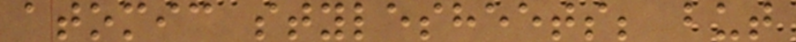atomic stylesheets; but
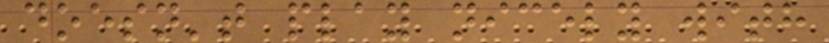doesn't play nicely with
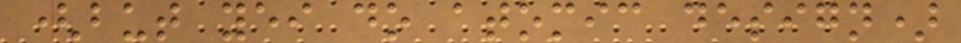(but yei do atomic design)
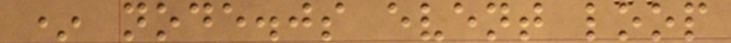* node.js event loop
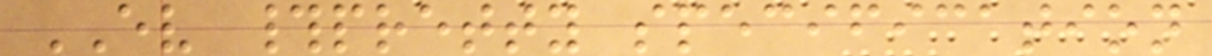EV #pretty specification
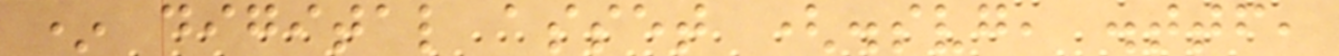* digital asset (.svg, .ttf,
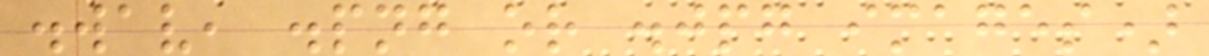.wav, .png or .jpg images)
